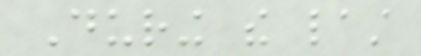During the last
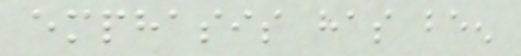emphasis has been
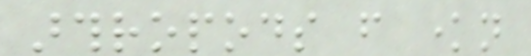arthropods from known
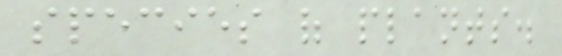species of plants.
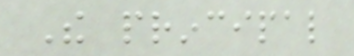The principal
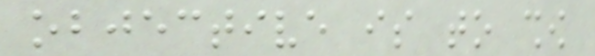objective is to show
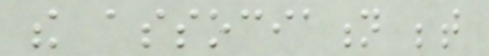the association between
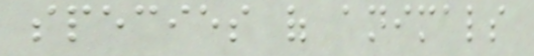species of animals
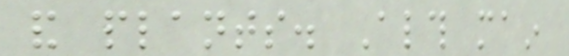and plants. Although main
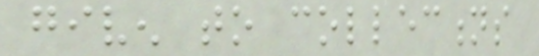given to collections
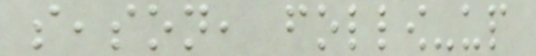season, follow-up
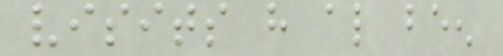visits have also been
